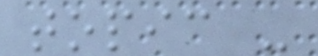topic -
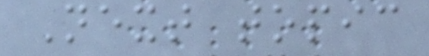Next topic
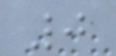0
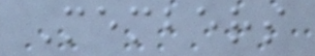Members
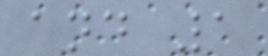and 1
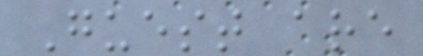Guest are
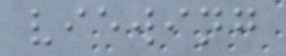viewing
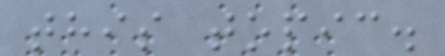this topic.
